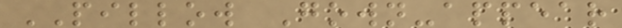PILLOW Gown-appear
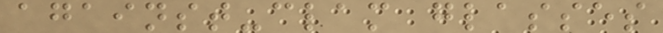against-clam glasses
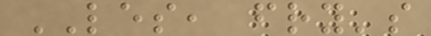LES, fry's
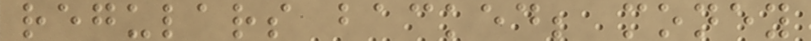regulars backed; money
